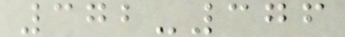372-376
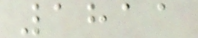1811
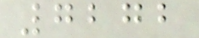7272
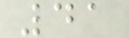41
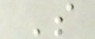S
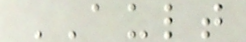AULT
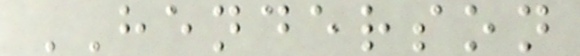HENDERSON
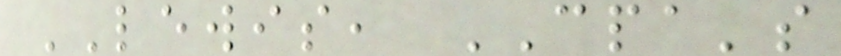LEWIS, CPA's
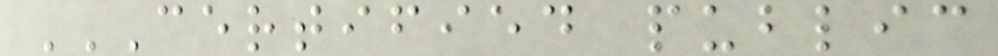CERTIFIED PUBLIC
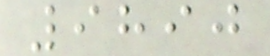9890
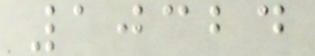10324
